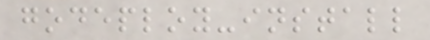godeploy-install
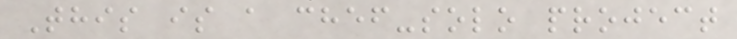This is a chef-solo project
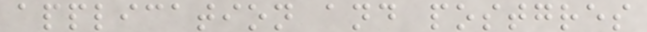application and postgres
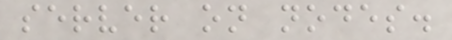server on nodes.
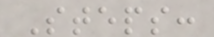Steps:
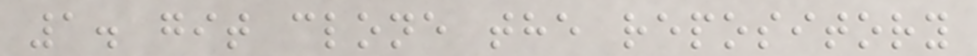1. git clone the repository
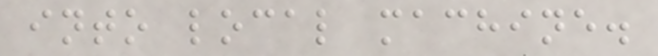into local machine.
